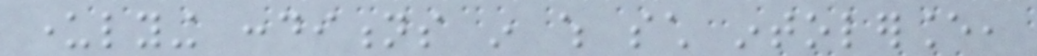underlying conditions in which such intolerance,
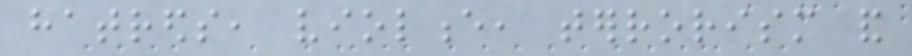hatreds, violence, terrorism and
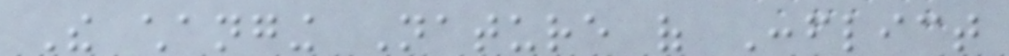The changing Nature of Conflict
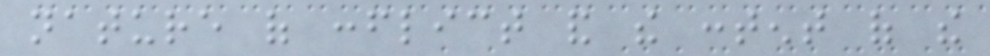nature of conflict and the content of the
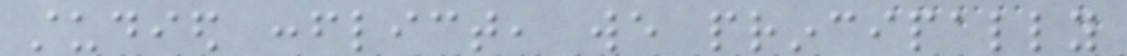studied conflict, we principally
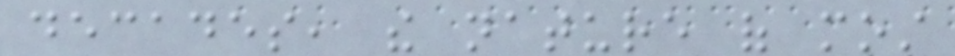decades, the nature of most
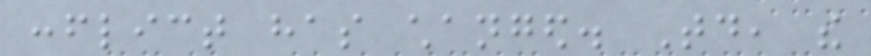conflict has changed. Today, the
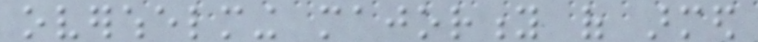overwhelming majority of armed
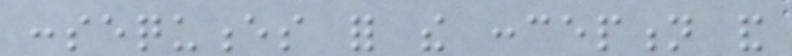consequences for the conception and
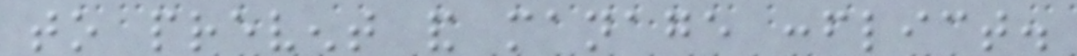to prevent and manage conflict.
